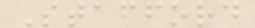Stafford
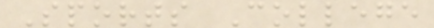Sports College
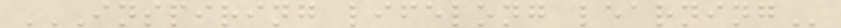INSPIRING LIFELONG LEARNING
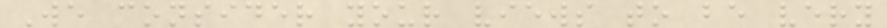We consider your views to be very
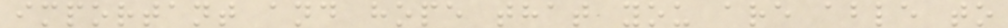important and hope that you are able to
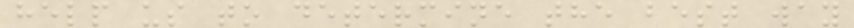help us to determine the best way
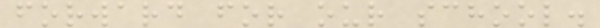forward for our school.
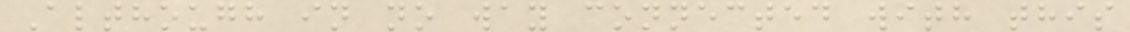Although in no way connected with this
